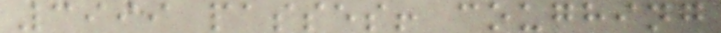3999 passes! coughing
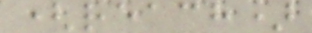(reach)
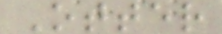Otter
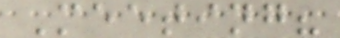Meeting?
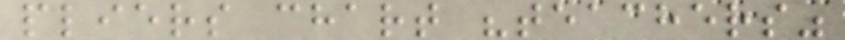pliers chart "teachers"
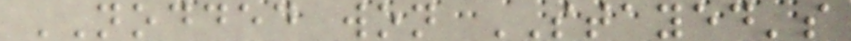NODDED won STAYED's
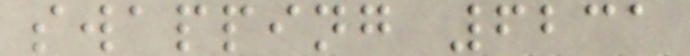swapping 6231
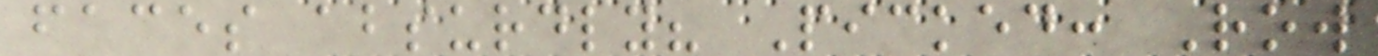faces absurdly? Picked: Row
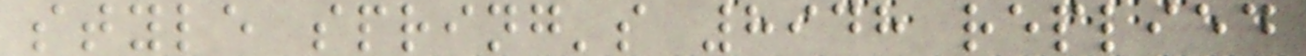style spring's 8948 replied
